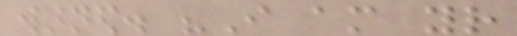warned. "I am your
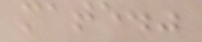mate."
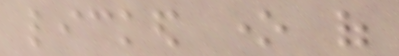licked one of
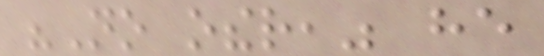"No other," he
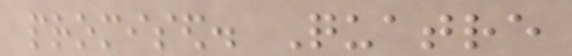promised. Quatre
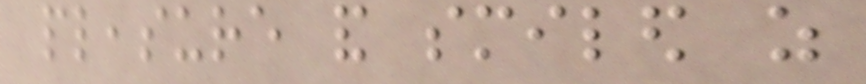pleasure and smiled as
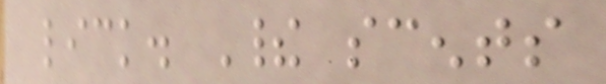lick. Their scents
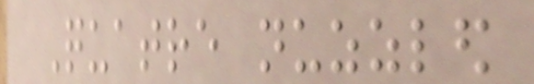Quatre nuzzled
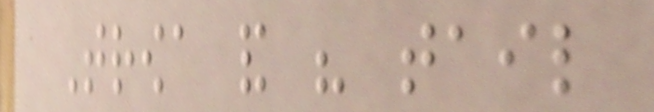Trowa and his tail
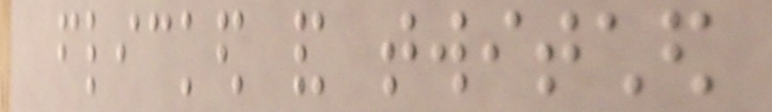flicked and twitched
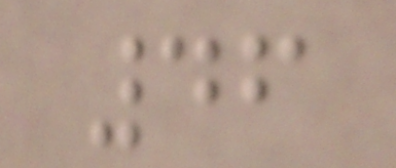46
